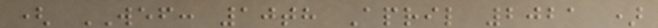( WEF: 10th April 2021 )
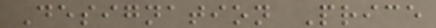Designation Price
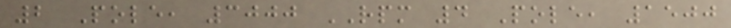2 Pole, 3000 RPM 4 Pole, 1500
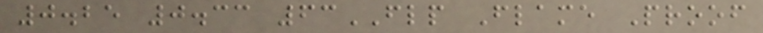0.25 0.33 63FLP Flame Proof
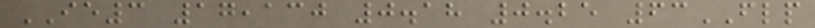IE3 17,130 0.18 0.25 63FLP
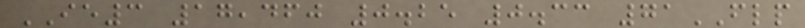IE3 17,460 0.25 0.33 71FLP
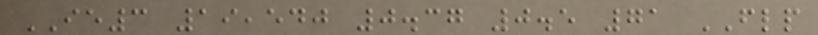IE3 19,540 0.37 0.5 71 FLP
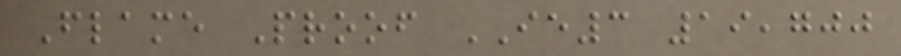Flame Proof IE3 19,700
